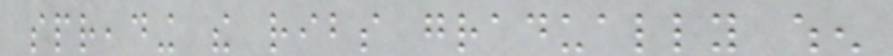spreading the ribs gradually when
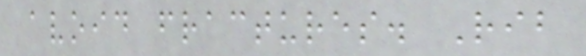avoid fractures. Rib
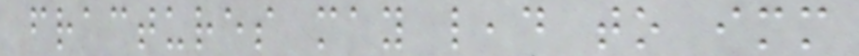fractures may lead to immediate
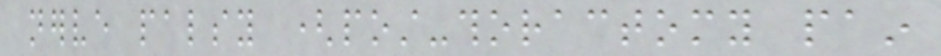nerve palsy (post-thoractomy pain
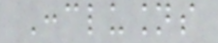Conclusions
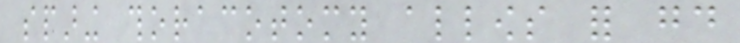sparing thoracotomy allows for good
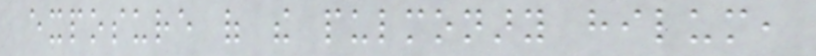exposure of the pulmonary hilum,
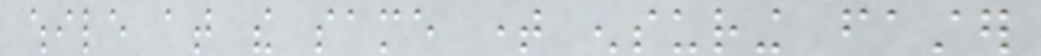while at the same time ensuring faster
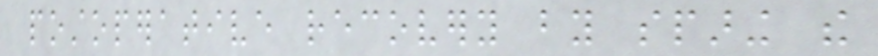postoperative recovery by sparing the
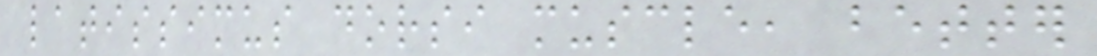latissimus dorsi muscle, better
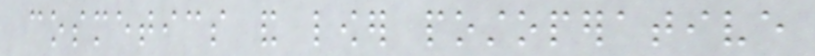cosmetics and lower postoperative
